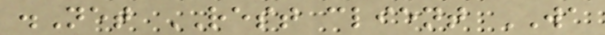.Net REST client WA
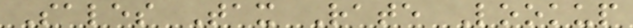Sales Tax Rate Lookup
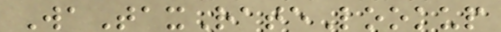WaTaxRateLookup
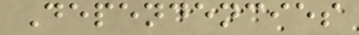Dependencies
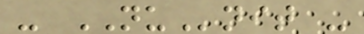- NUnit -
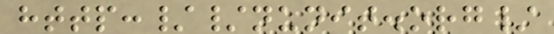http://nunit.org/
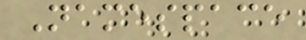Namespace
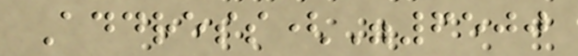Address("6500
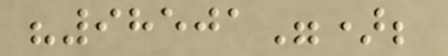"98501");
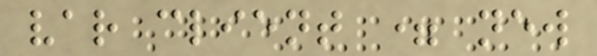var client = new
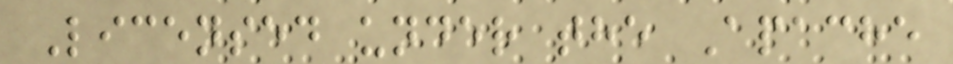Licensed under the Apache
